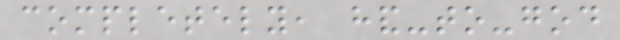completely, hand-to-god
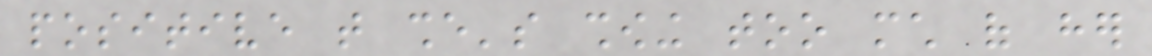positive that she's showing too much of her
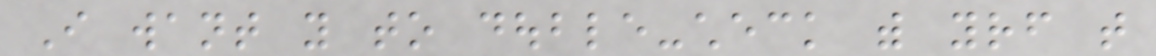I want you to double-check with yourself that
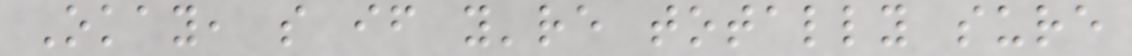Okay, so if you're totally sure
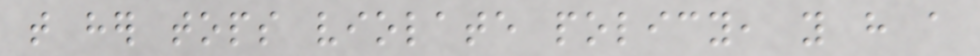that her tops violate policy, you have a
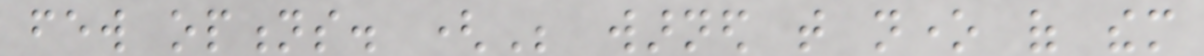few options. (Be warned that none of them
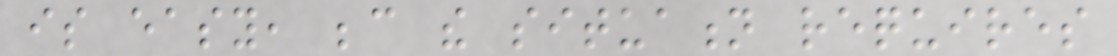is easy, because the situation requires
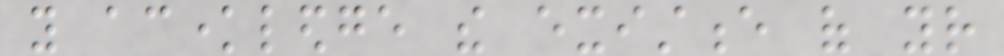you acknowledge the existence of your
